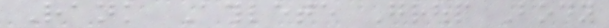Rank Athlete Group Body
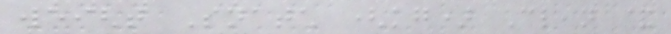weight Snatch (kg) Clean &
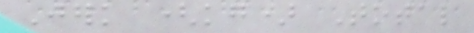Jerk (kg) Total
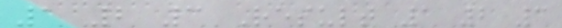1 2 3 Result 1 2 3
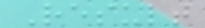Result
